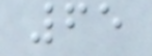65
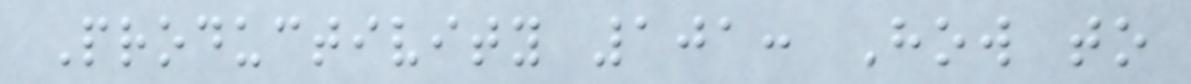Productivity 101: How to
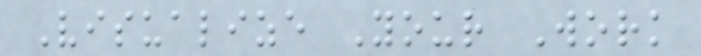Visualize Your Work
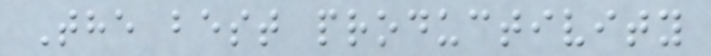The best productivity
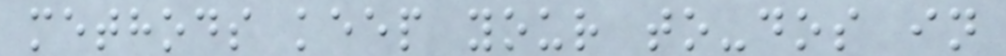methods keep your to-dos in
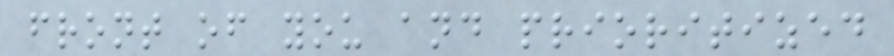front of you and prioritized
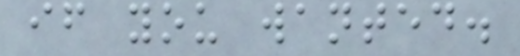if you wanted.
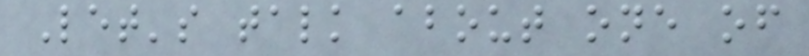Let's talk about one of
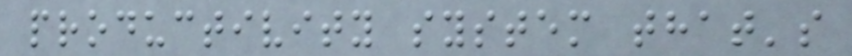productivity system that's
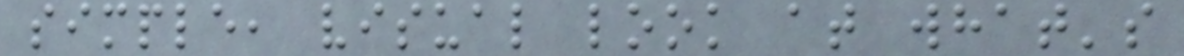simple, visual look at what's
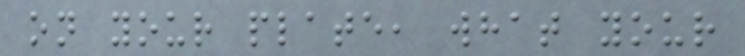on your plate, what your
